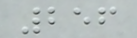256
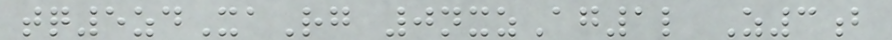tq5zdXaRg 0nxzAg1l Z3b
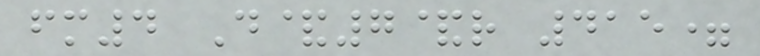fm4 D&7&r 415=
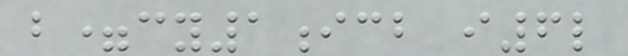b=cy1icb i6l
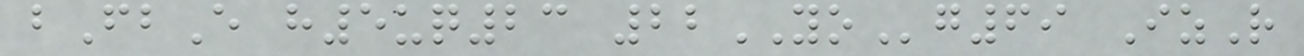bFbE h5uq23 22YOg69 IzR
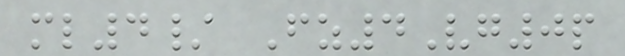ml4/ Fz4Vg0p
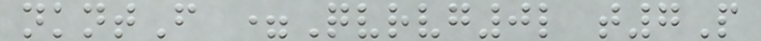nkntF =Qvrvg0l t7P
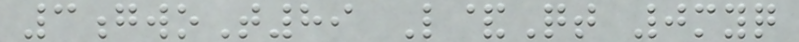3gwoT89 L&Qt 0myq
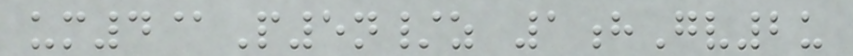um4@P5n/z 1hGv2u
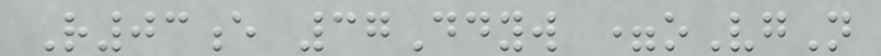R03e 37Ddyw =oVgN
